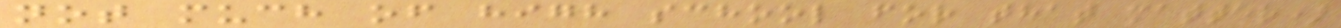not much of high school for that matter)
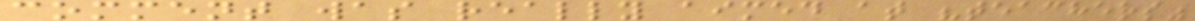comment was really aimed at "teachers"
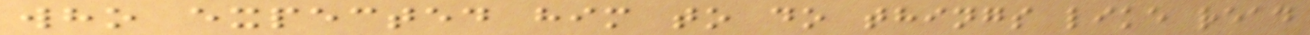who expected him to do things like read
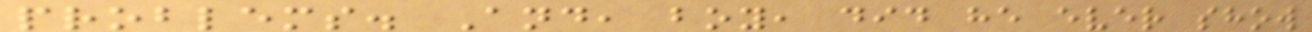problems. And, boy, did he ever show
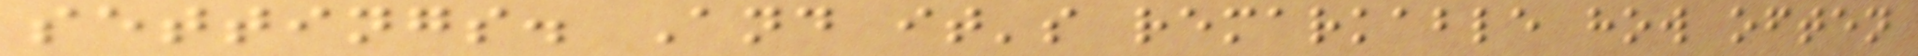settings. And it's remarkable how often
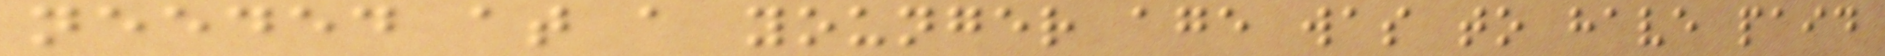needed at a younger age was to have paid
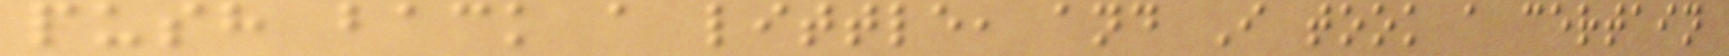push back a little, and I took a certain
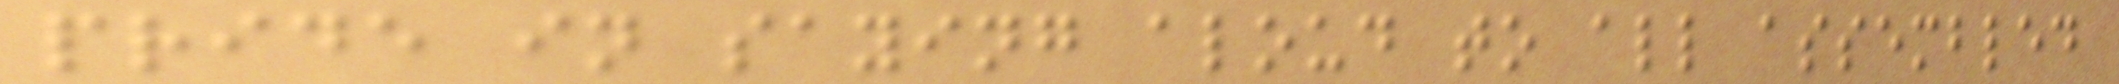pride in saying aloud to all assembled
